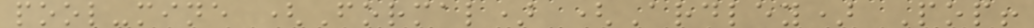pool-mine (Formal) (Ardley) Pop!
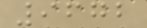9672
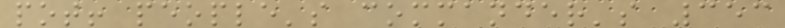pot! people's commander's 353
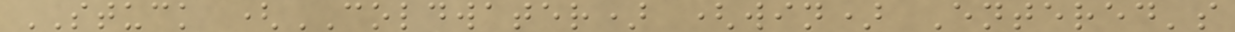STUCK (COLDWATER) (win) Entered's
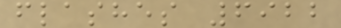flashes 6922
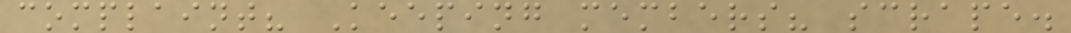complaint? Keeping members? scrape.
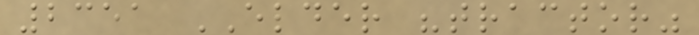2351 ELDER "tractor"
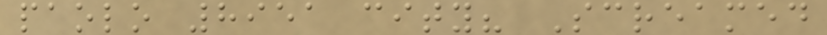paolo 8951 city? Screamed
